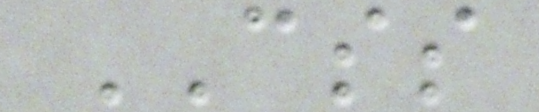CSS
